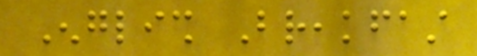English Breakfast
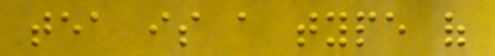tea is a type of
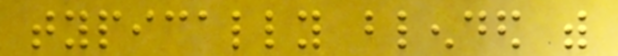typically blended with
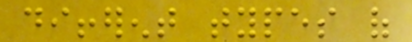different types of
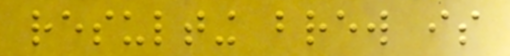resulting brew is
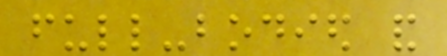full-bodied and
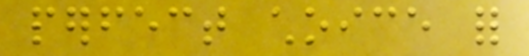perfect choice for
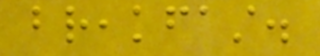breakfast.
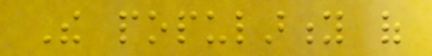The popularity of
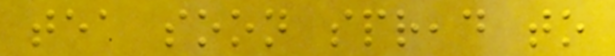tea soon spread to
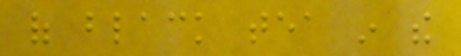of black tea in the
